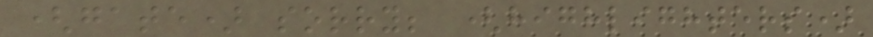(gate) sorry; (highlighters)
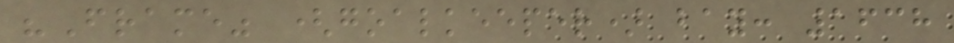"Frame" (goalkeeper) bay: 1638
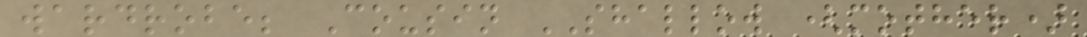wardrobe; Cousin SHALLOW (mother)
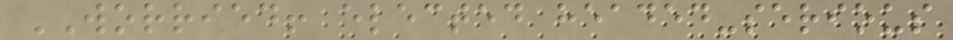WORRIED! elected headed-serious
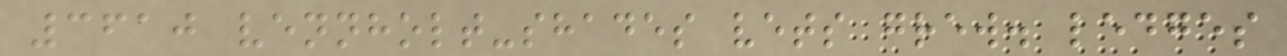3610 vennholt-shades vets grew. ledges
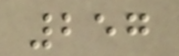257
